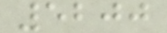5200
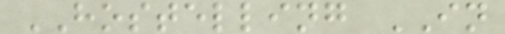HOSTELLING IN
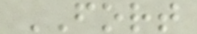FORT
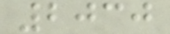2030
